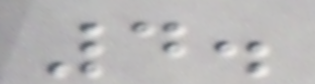4.
